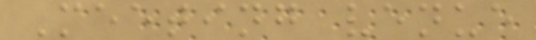Meeting venue
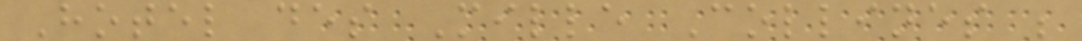Hotel des Mille Collines ;
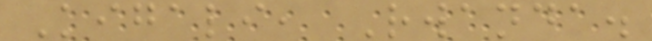Kigali, Rwanda.
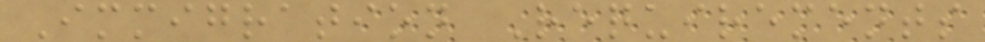Immigration Requirements
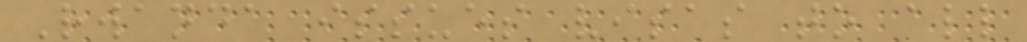Rwanda issues visas to all
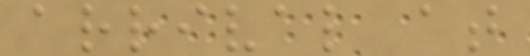arrival at
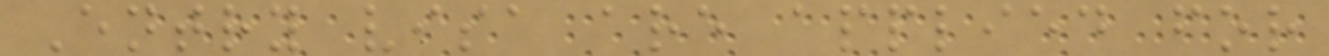Entry visa are applied for
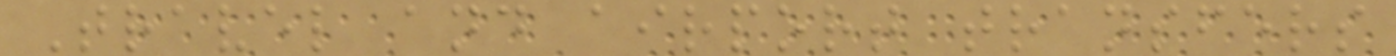Travel and airport transfers
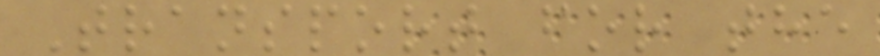Transport for the
